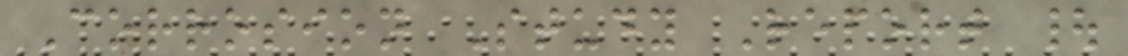Corrosion Study Report |
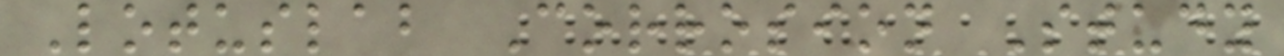Lotuslab Corrosion Study
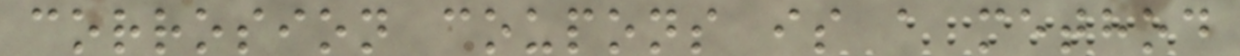corrosion coupons is a method
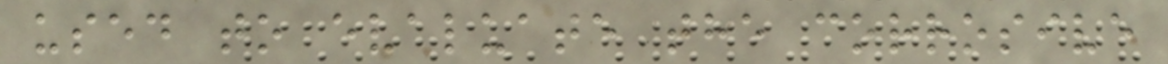used to evaluate the corrosive
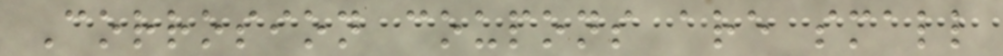Corrosion coupons are small
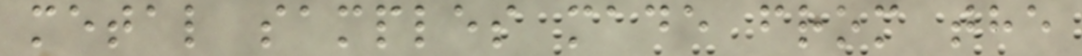metal samples made from the
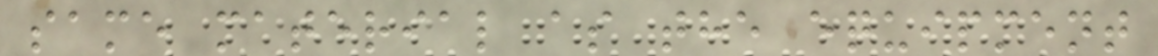same material as the equipment
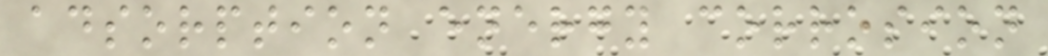adsorption energy corrosion
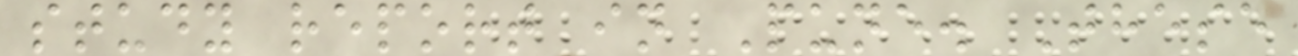study report in Pune. These
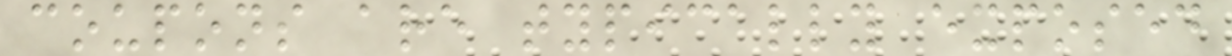coupons are typically exposed
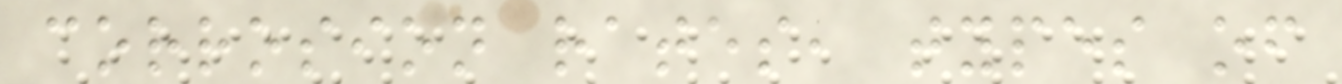corrosion rates, types of
